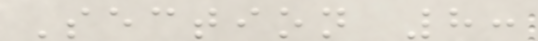Section 8:
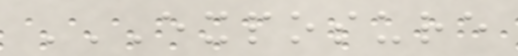EXPOSURE
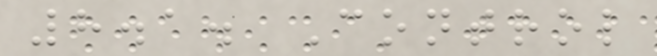8.1. Control
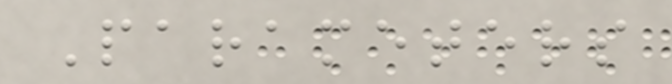Parameters
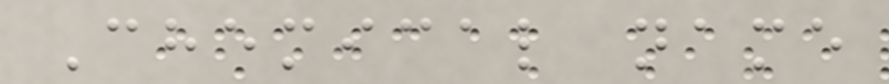Chemical name
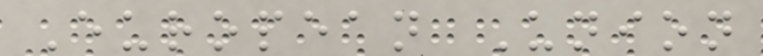European Union
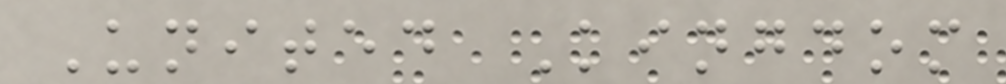United Kingdom
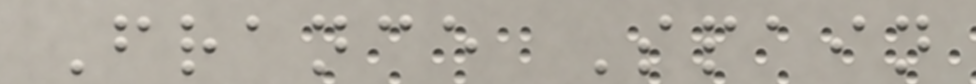France Spain
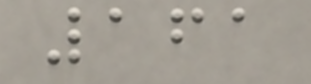161
